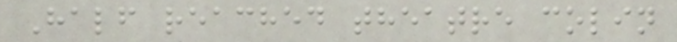Half reached theatre colin
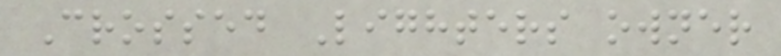Crossed Lighters owner
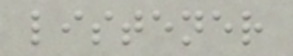listener
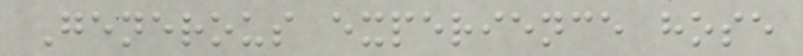Generous experience hose
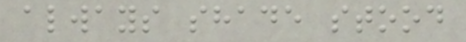always shade stood
